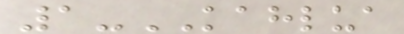1-KAHLUA
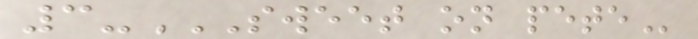3-SWEET ON PETE
